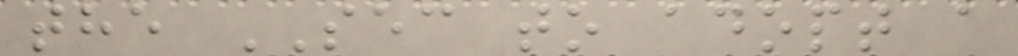the SEC to adopt a
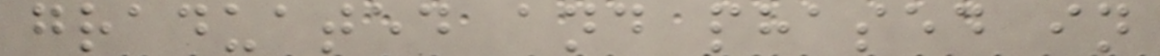graduated and phased in
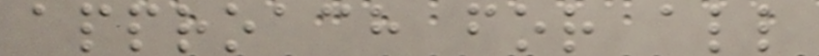approach for all
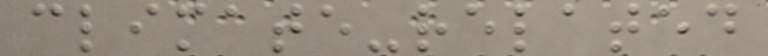climate-related
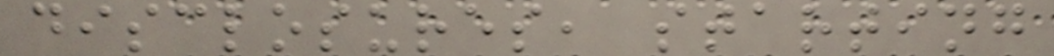disclosures, starting
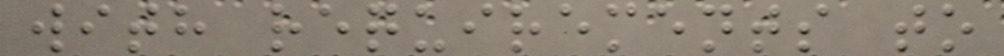with requirements to
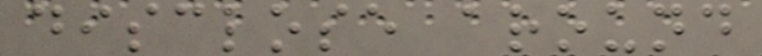disclose around
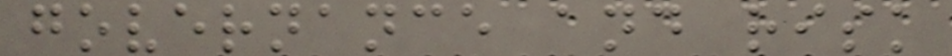governance and risk
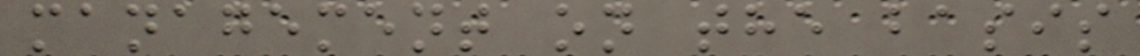management on the basis
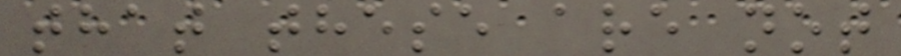that these are not
